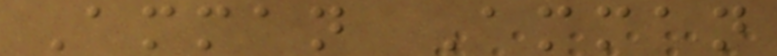Amman Amman
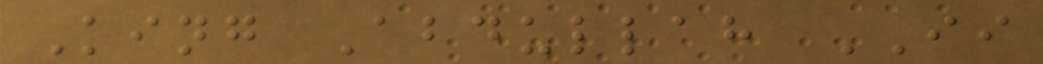King Abdullah II
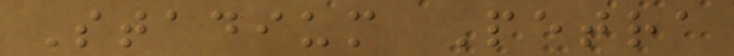Stadium Petra
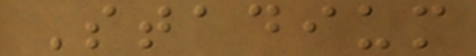Stadium
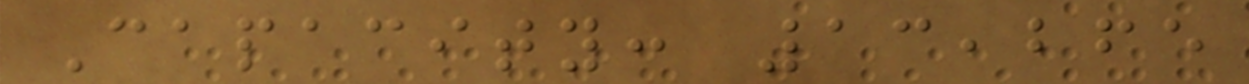Capacity: 13,265
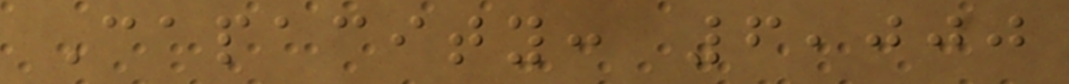Capacity: 6,000
